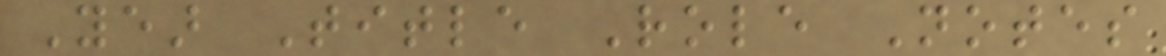Year Title Role Notes
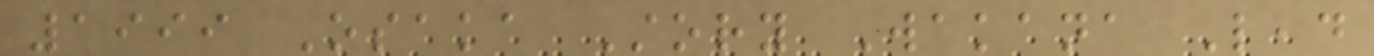1999 Osaka Story Wakana Lead
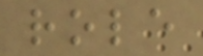role
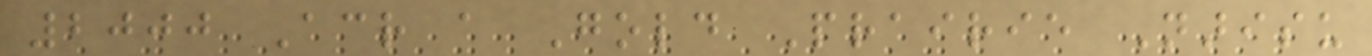2000 Across a Gold Prairie Narisu
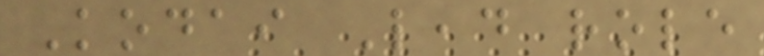Kodai Lead role
